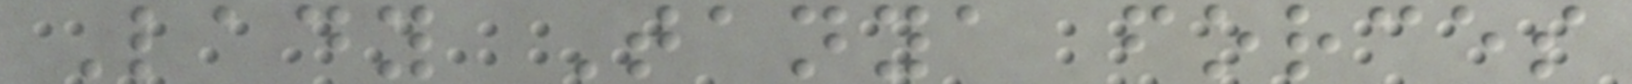Lady Tanya forces
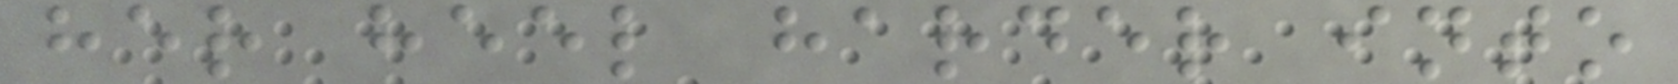her heel harder into
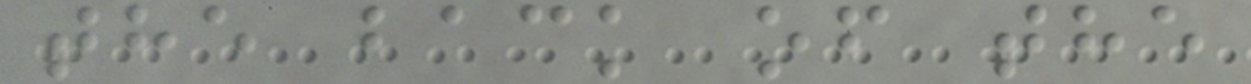the back of the
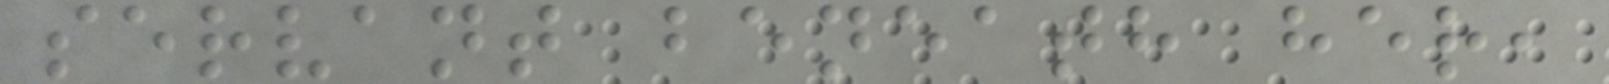servant beneath her,
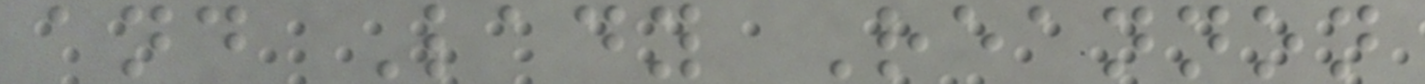and Lady Reannon
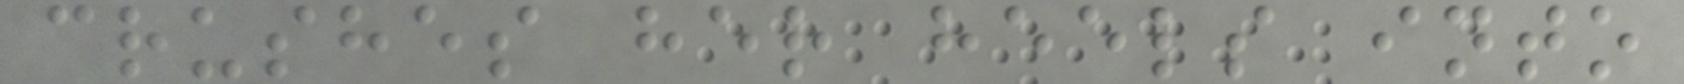crushes her heels into
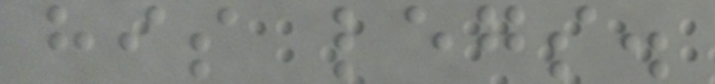his legs.
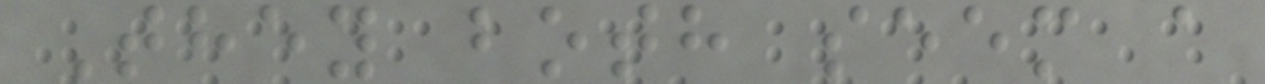They both seem a
